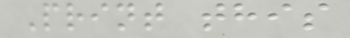Print this
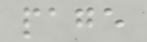page
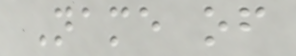Name of
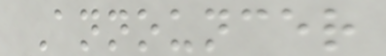Announcer
